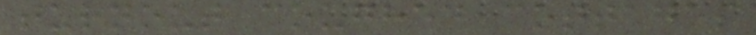turnout coughed cottages
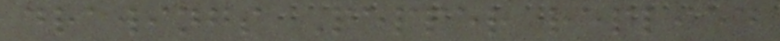drawings Pepper replied
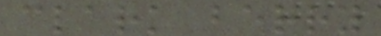clark berry
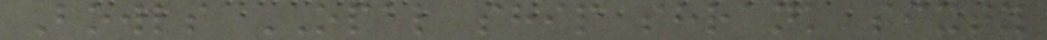Bowls OPAL ship shrank sixty
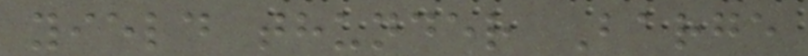yield thunder Barge
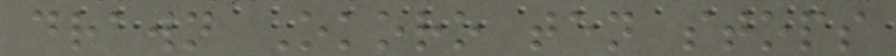drawn Okoro ten stops
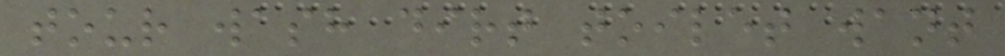tour wash dirt toilet want
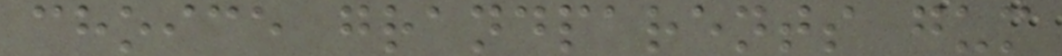choice grandparents gum
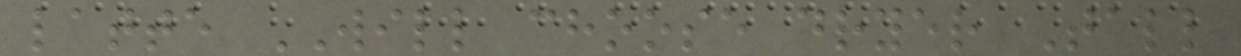latte WILL choose dryer Tall
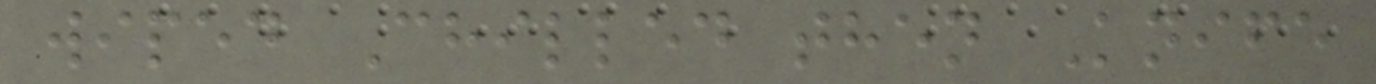wiped Chilled then Knife
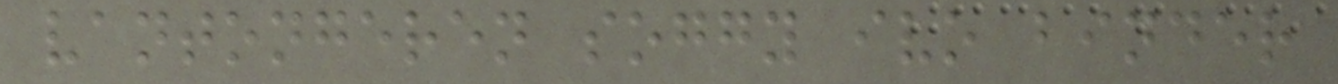vantongeren soggy ivo binder
